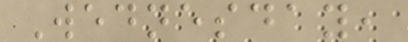Wednesday,
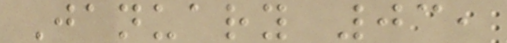January 03,
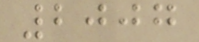2007
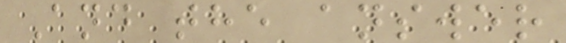And the answer
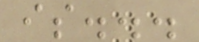is...
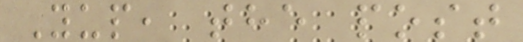Yup, the post
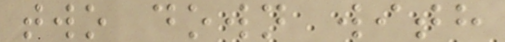two down with
